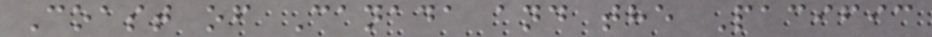Coast of Canada and the Pacific
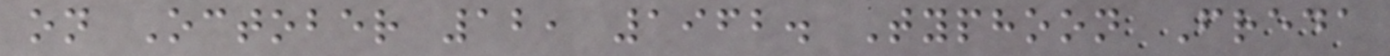on October 12, 1962. Typhoon Freda
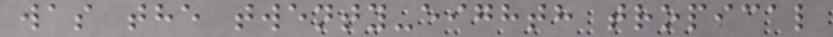was the twenty-eighth tropical
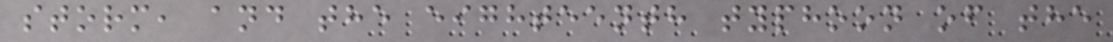storm, and the eighteenth typhoon of the
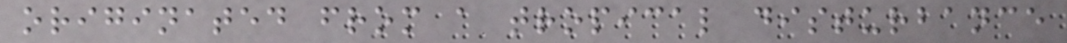originated from a tropical disturbance
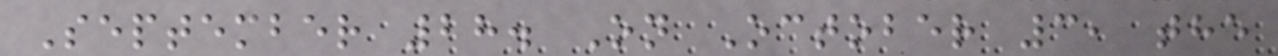September 28. On October 3, the
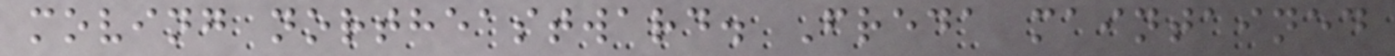moving northeastward. Freda maintained
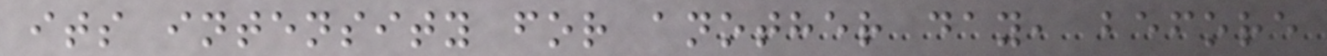its intensity for another day, before
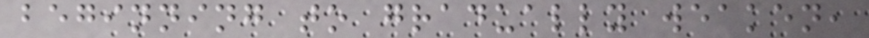beginning to gradually weaken,
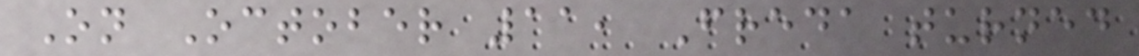On October 11, Freda turned
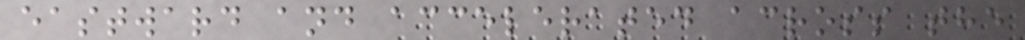eastward and accelerated across the
